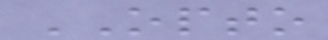OPTO
